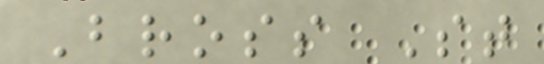Bross St
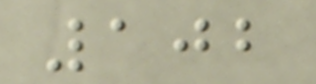102
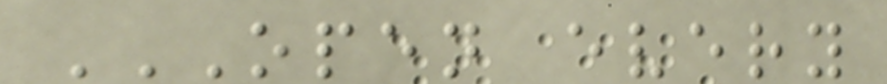OPEN EVERY
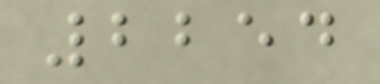2254
